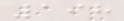198
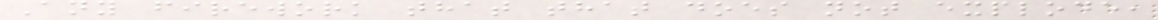Any firework that that does not explode,
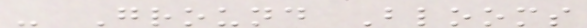- Ground Blooms
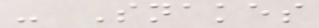- Snakes
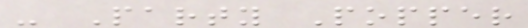- Party Popper
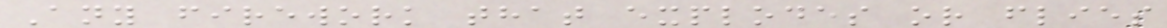Any firework that explodes or flies
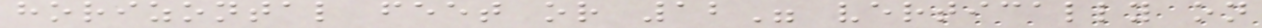horizontal feet or 12" vertically on
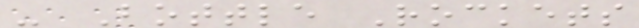- Bottle Rockets
